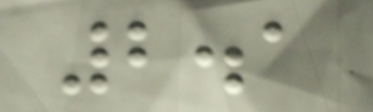2.1
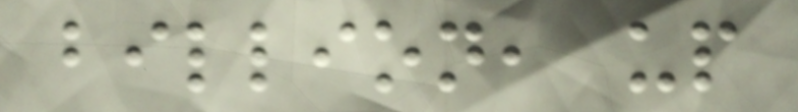billion, up
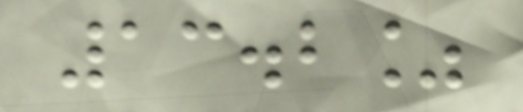13.2%
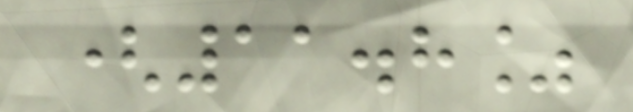(11.8%
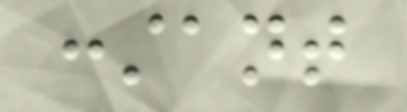constant
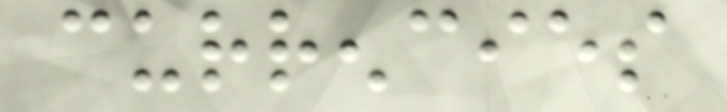currencies
